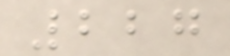227
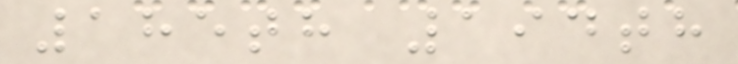185th 194th
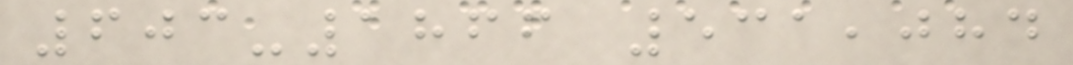603-1866 531,084
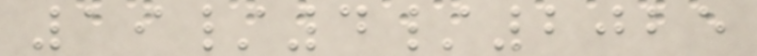19/4/2025
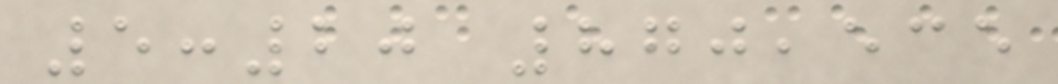5:20 870,535
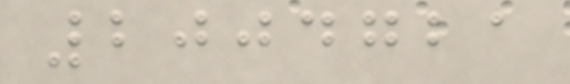2004721
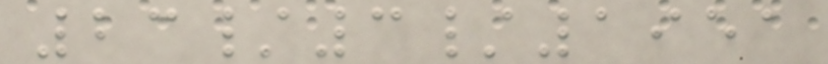23/3/1951
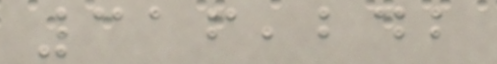316,242
